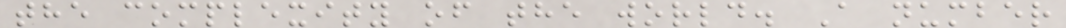the complexity of the world. A number
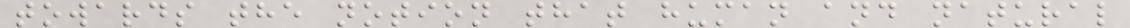towards the notion that human and natural
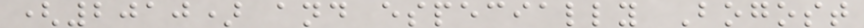(2010) and especially Bogost
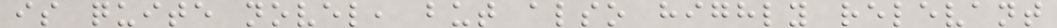is quite novel, but also highly relevant
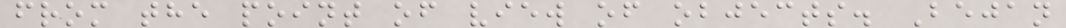from the point of view of objects. Bejan
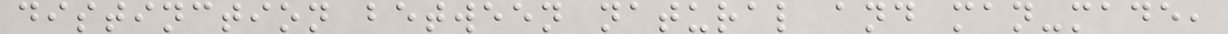distinction between natural and man-made,
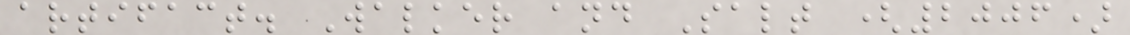artifact. Walker and Salt (2006)
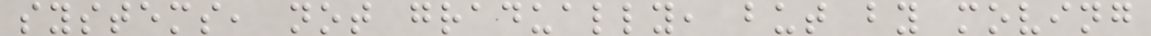systems, not gradually, but by moving
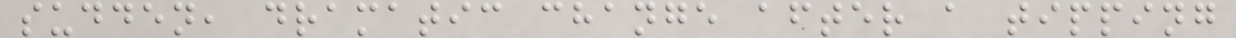sudden, dramatic change after a tipping
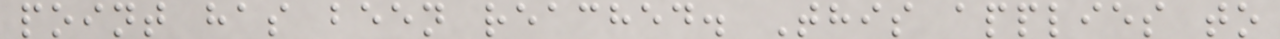point has been reached. This applies to
